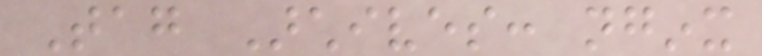Tag Archives: nginx
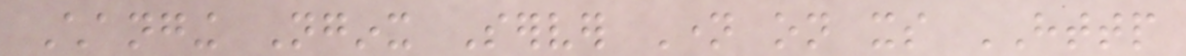Changing Nginx Server Name on its HTTP
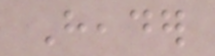Header
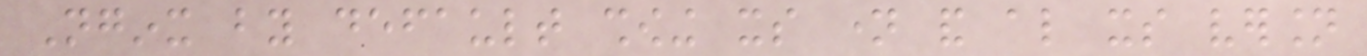Nginx by default showing its name and also its version
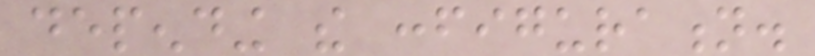depending the configuration.
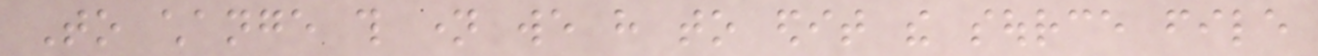To change this name we have to edit the source file
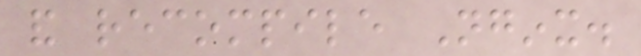and recompile Nginx.
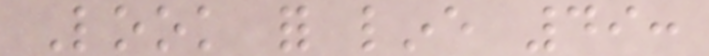Look for line 49:
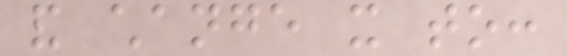and change it to:
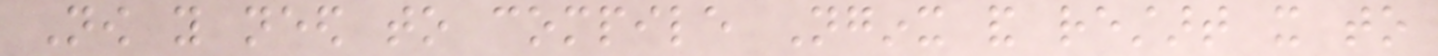Now you need to compile Nginx and restart it to
